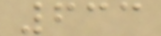633
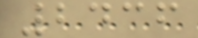2436
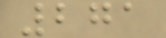271
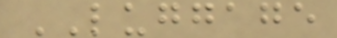LUGGAGE
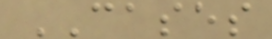CASES
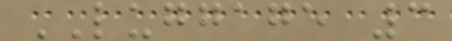LUGGAGE 3
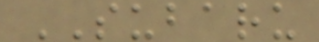SUBARU
